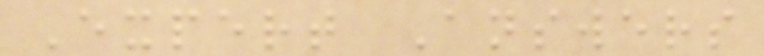Expert Answers
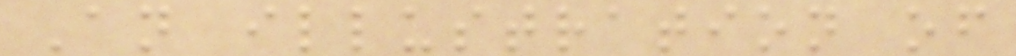An illustration of
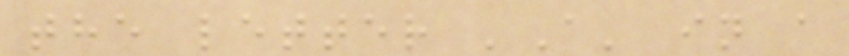the letter 'A' in a
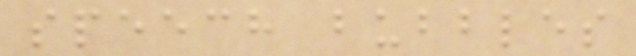speech bubbles
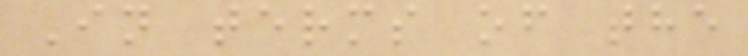In terms of the
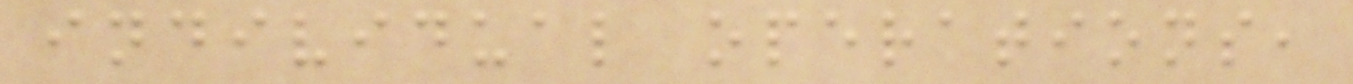individual operations,
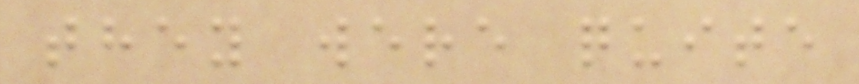they were quite
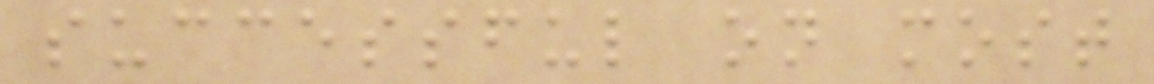successful on most
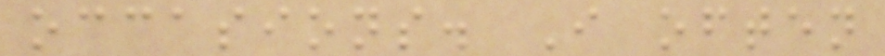occasions. I often
